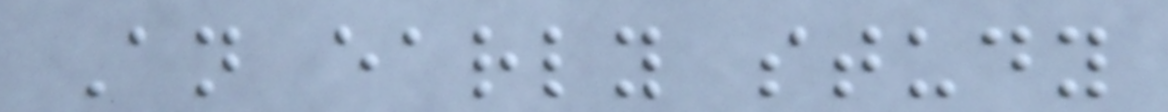An early study
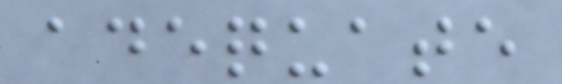adequate
